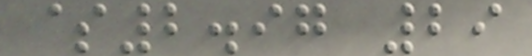$2.97 29
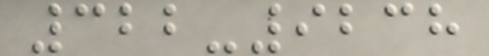322-9238
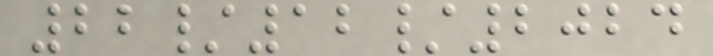22/12/2024
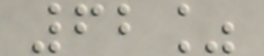62%
